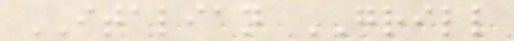ITALIAN GRILL
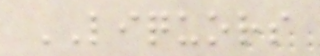LIQUORS
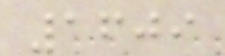1609
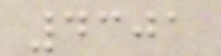4301
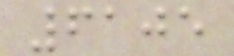6105
